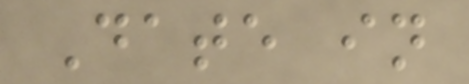Date in
